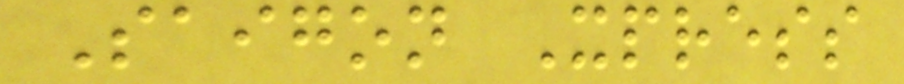Saigon Xpress
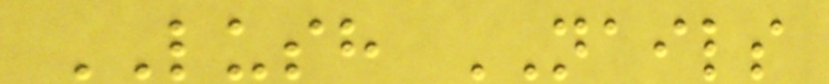LUSH NAILS
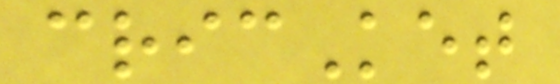cricKet
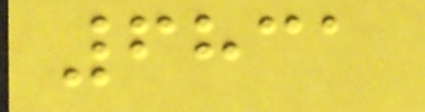6831
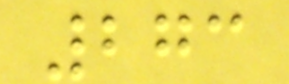273
